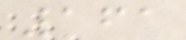161
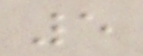5
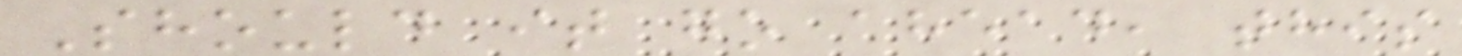Should it go ahead, this
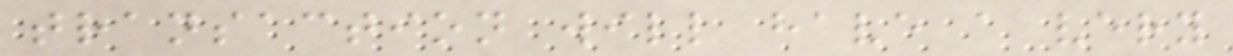transaction will have a very
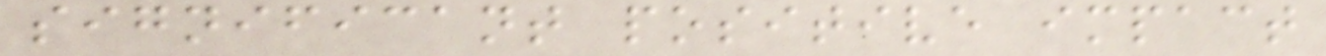significant positive impact
